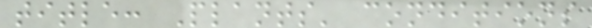title: Plants' conditions
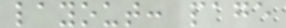layout: page
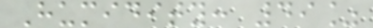Humidity: 49%
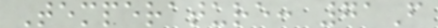Temperature: 71F
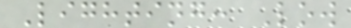Lighting: Low
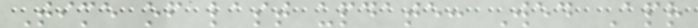Time of last update: Wed Apr
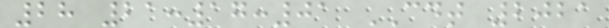28 21:17:01 CDT 2021
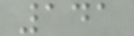141
